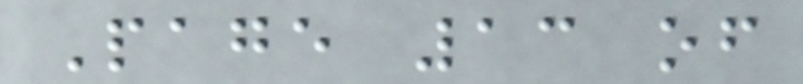Page 13 of
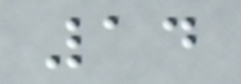14
